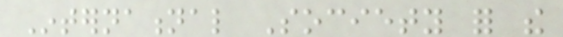International Society for the
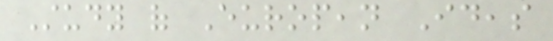Study of European Ideas
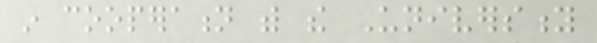in cooperation with the University
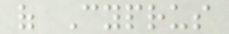of Cyprus
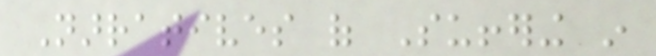Narratives of Suffering in
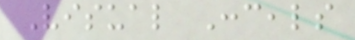Visual Conceals
